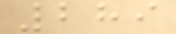289
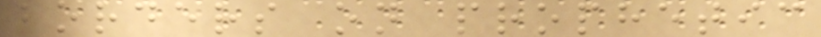borders on prophetic
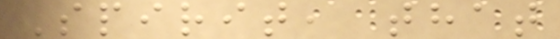Spirit, that
